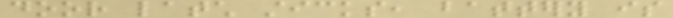door latch sticks, battery is
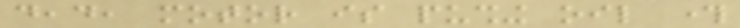dead, motor is pushing oil through
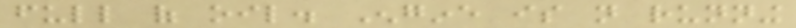full of oil. Engine is not running
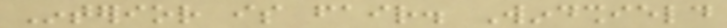Interior is fair. Windshield
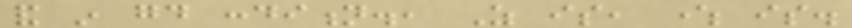and in good condition., As is, where is.
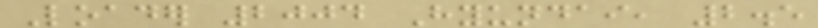Loader 2004 Hyundai, 2.5
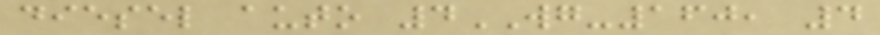diesel auto 4WG-160, 4
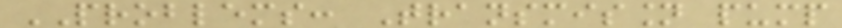PROBLEMS: Transmission pump
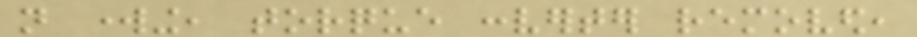not working, torque converter removed,
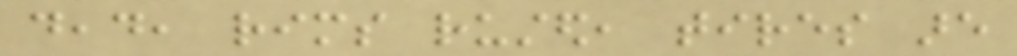dead, rims rusted, tires are
